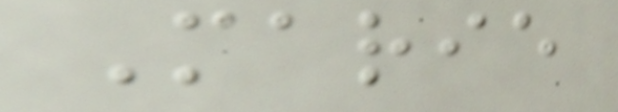Marie
